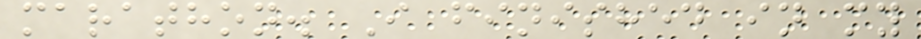marathon. I finished in my
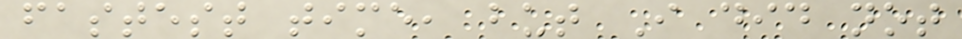fastest time, but I did not
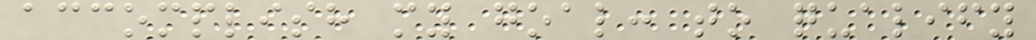accomplish my goal: to qualify
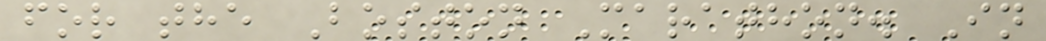for the Boston Marathon. In
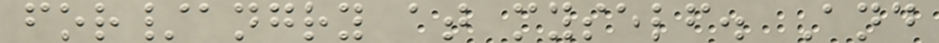for/angry at myself. And
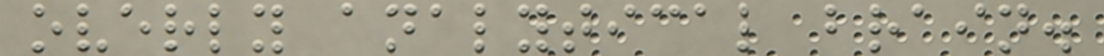overly analytical brain.
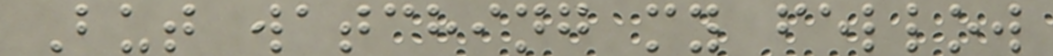But watching my fellow
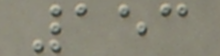153
